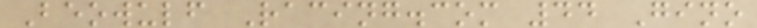Beowulf Racing.com 44 Gino
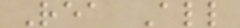Rea All
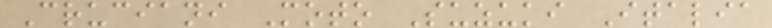Cruciani Moto Suzuki Italia
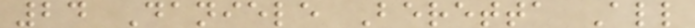24 Daniele Beretta All
